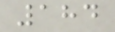184
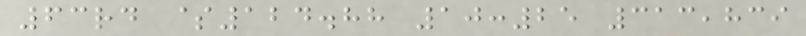63rd $124.88 10:25 313,839
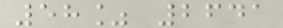58% 2641
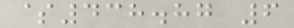$438.87 6
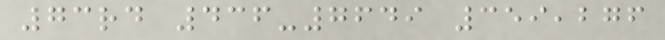73rd 436-7649 359,276
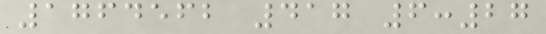1764562 417 6:27
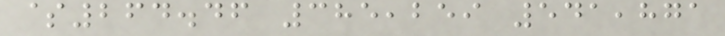$264.46 385,259 541,871
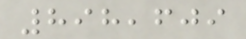898,609
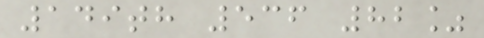149th 536 82%
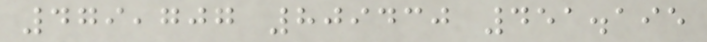479,707 809430 451.195
